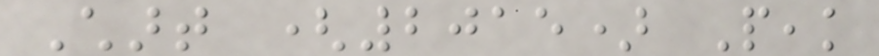Chart (2015) Peak
